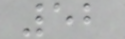52
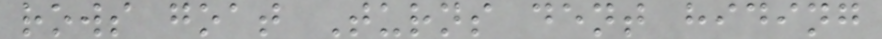rows goat Turns dent hiding
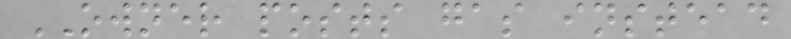OWNER posts gas instead
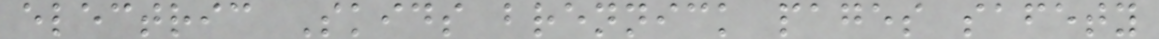electric Skids brennick pages safety
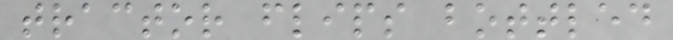tractor flips bottled
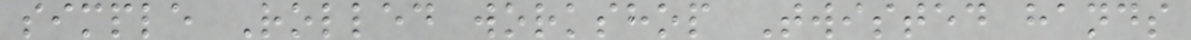simple Rolled workshop Twisted hands
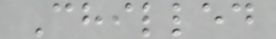Chilled
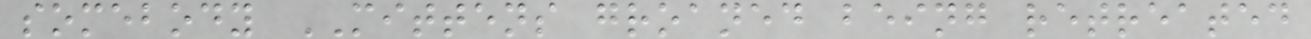somebody MITTENS groaned being retreated
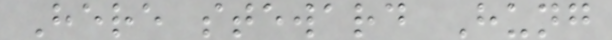Here steward Hung
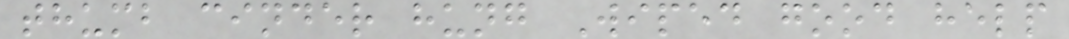thumb cinder hung Wiped good help
